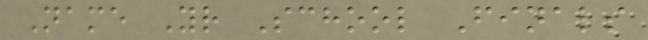Name Yr School Finals
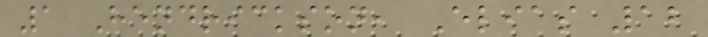1 Hendrickson, Elias 12
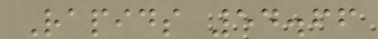Rapids 54.66
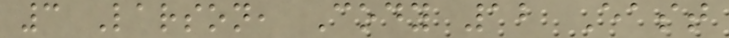3 Larson, Cody 12 East
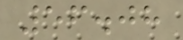56.08
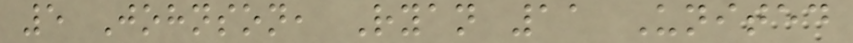5 Johnson, Ryan 11 United
